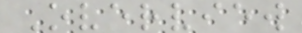Overview
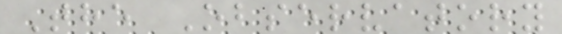The Observatory
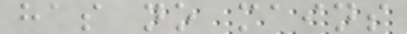has no mains
